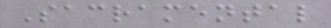Sacramental
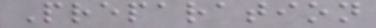Preparation
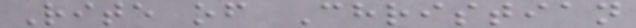Rite of Christian
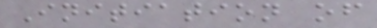Initiation of
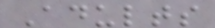Adults
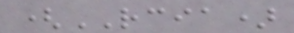(RCIA)
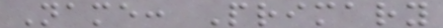Name: Primary
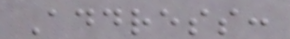Address:
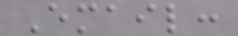Email:
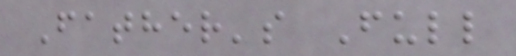Father's Full
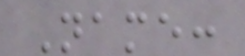Name:
